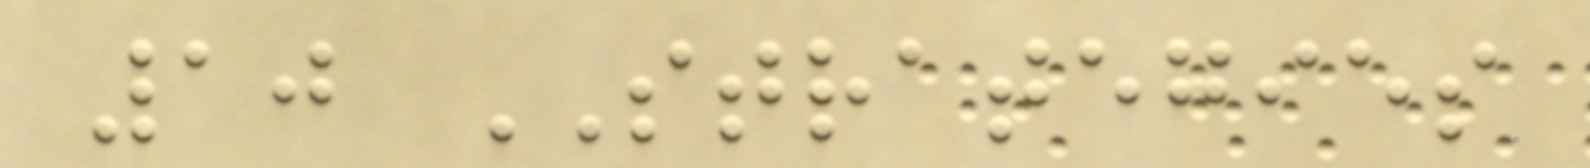10 STRATEGIES
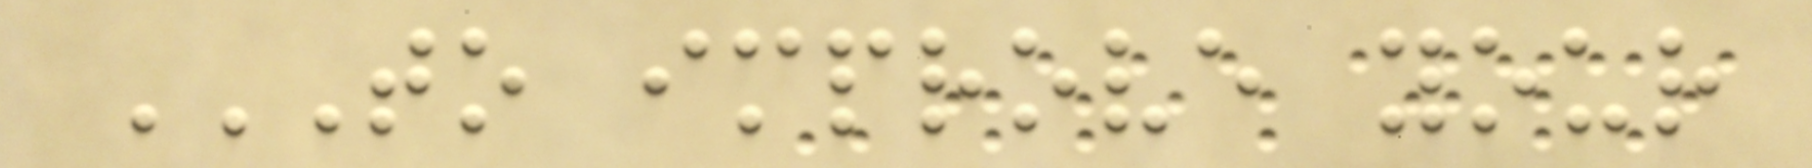TO IMPROVE YOUR
